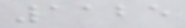1125
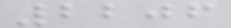2206
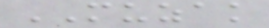MUZAK
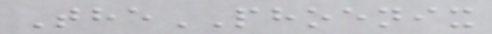ThePHOENIX
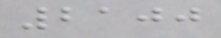2100
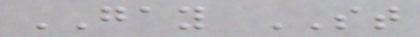GAY ST
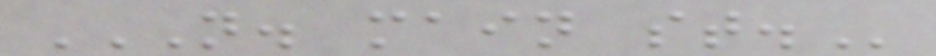N. MAIN ST.
